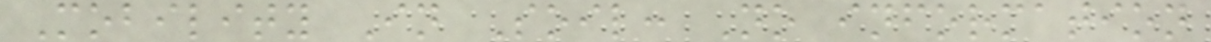Mobility In Soil: No information
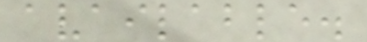available.
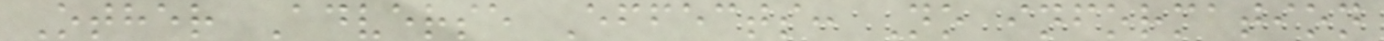Other Adverse Effects: No information
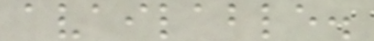available.
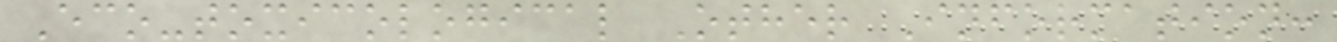Eco-toxicological Other Information:
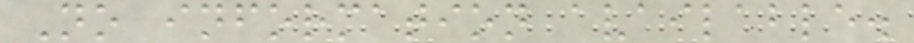No information available.
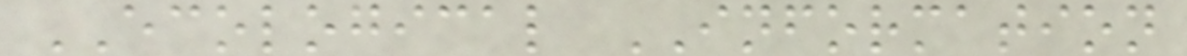ECOLOGICAL INFORMATION
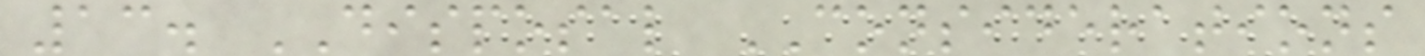13. DISPOSAL CONSIDERATIONS
